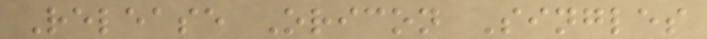Release Oricon Singles
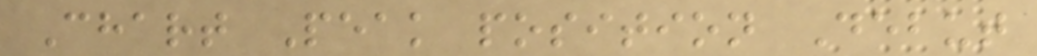Chart Peak position Debut
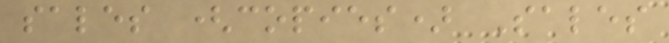sales (copies) Sales
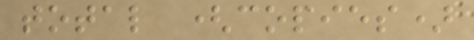total (copies)
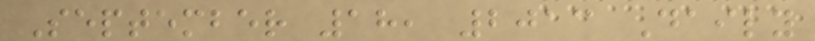September 18, 2013 Daily
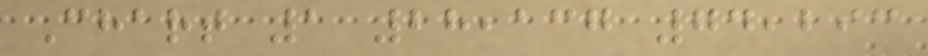Chart 1 28,137 74,293
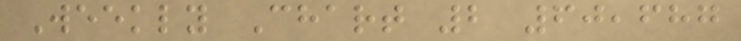Weekly Chart 2 60,687
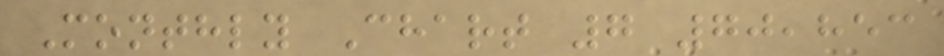Monthly Chart 7 70,853
